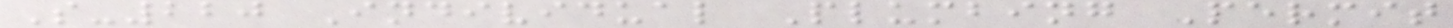S-220 Individual Plumbing Permit
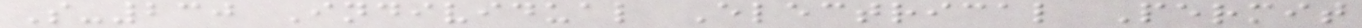S-230 Individual Electrical Permit
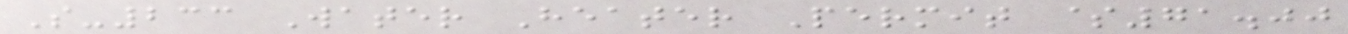S-233 Water Heater Permit $71.00
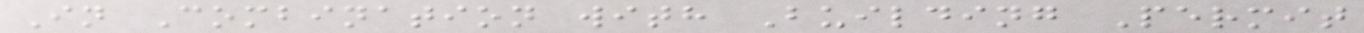In Combination with Building Permit
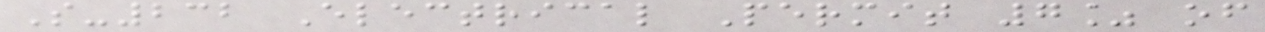S-232 Electrical Permit 7% of
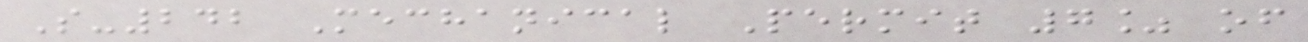S-242 Mechanical Permit 7% of
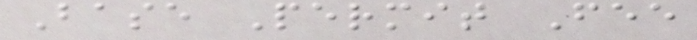Base Permit Fee
